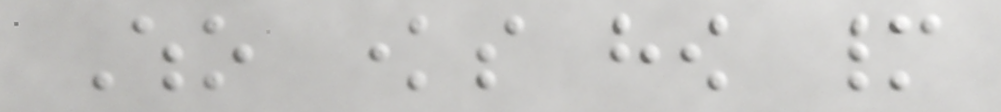Who knows how many
